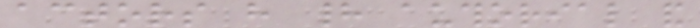actors have had authorial and
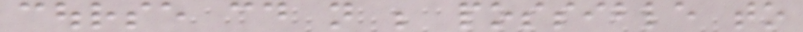course could not be possible to
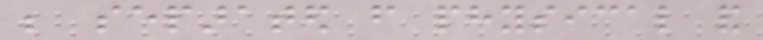be separated from physical and
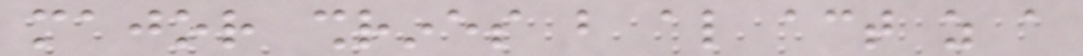major shrines but also act as a
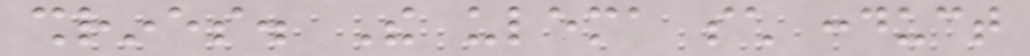shrines. The ulema such conduct
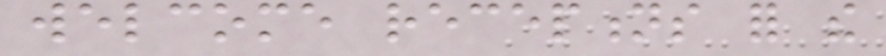welcome receptions for the
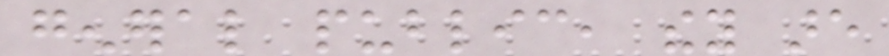general public, they are
